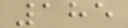185
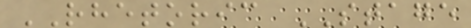RHETORIC STAGE
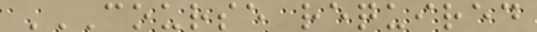COURSE REQUIRED
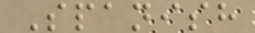Spanish
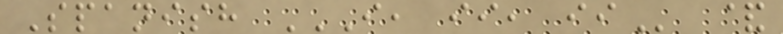Spanish I, II, II &
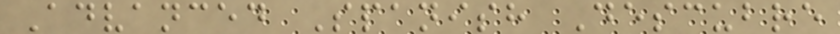Advanced Spanish Descubre
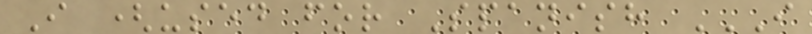I (used for Spanish I
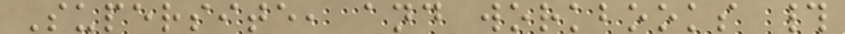Supersite, and workbooks #
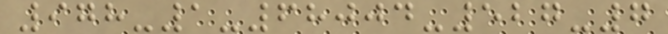978-1-68004-527-7
